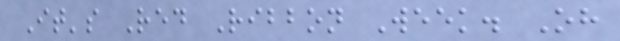It's Red Ribbon Week. Oh
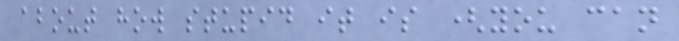about how stupid it is (you can
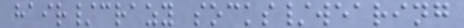hair/crazy socks/wearing
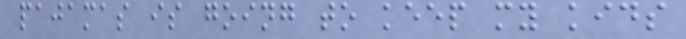pajamas is going to keep my kids
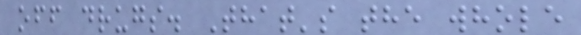off drugs. That's the whole
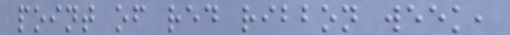point of red ribbon week,
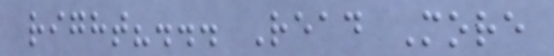right?... Read More
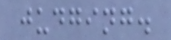judging.
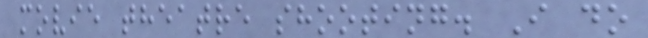movie theatre shooting. I do
